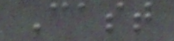Cast
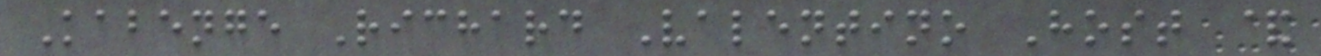Kabenge Richard Valentino Host &
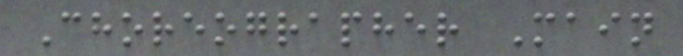Choreographer Main
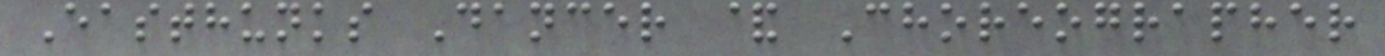Easthunks Dancer & Choreographer
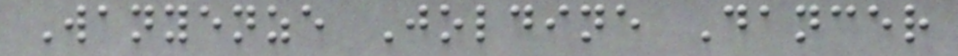Wanyenze Joldine Dancer
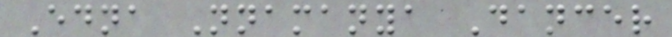Edna Nnamanya Dancer
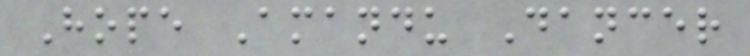Hope Amandu Dancer
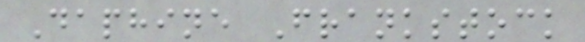Daphine Frankstock
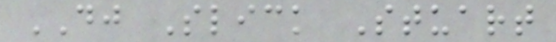DJ Slick Stuart
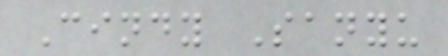Cindy Sanyu
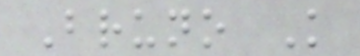Bruno K
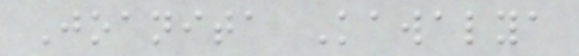Joanita Kawalya
